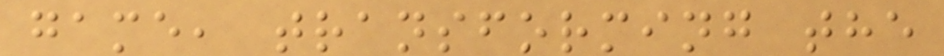game, transforming the
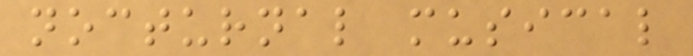nocturnal musical
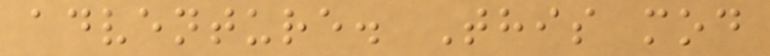adventure. This mod
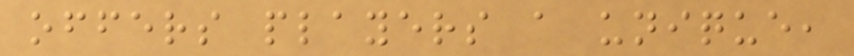offers players a unique,
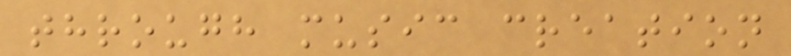through music creation
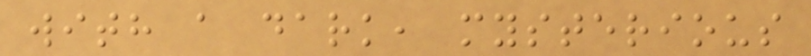with a dark, mysterious
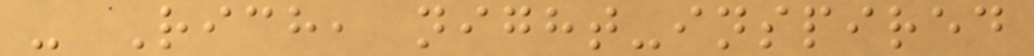- Rich, night-inspired
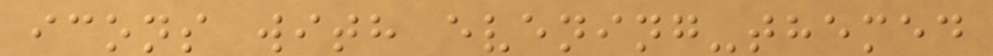icons with evening-themed
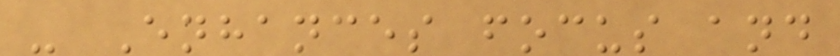- Enhances focus and
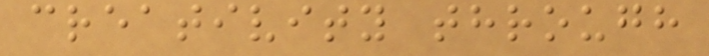creativity through
